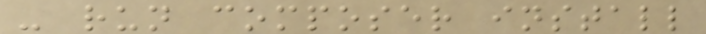- run composer install
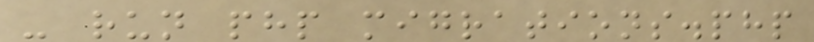- run php migrations.php
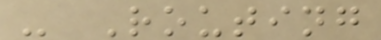- Routing
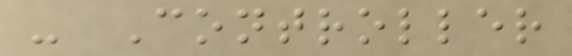- Controller
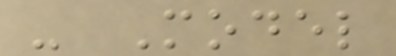- Model
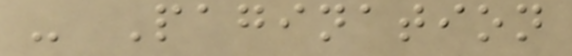- Pagination
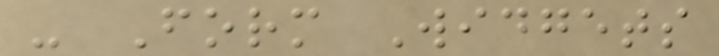- Form Widgets
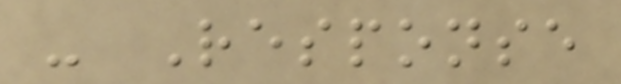- Response
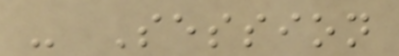- Session
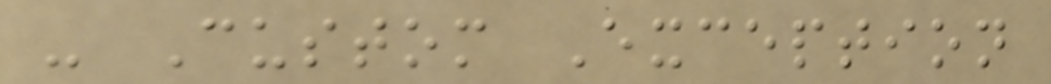- Custom Exception
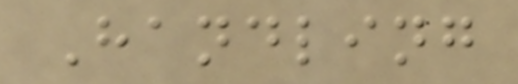Handling
